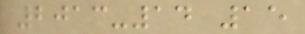2013-14 15
